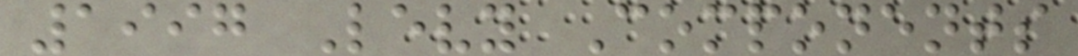1997 Levy Components
